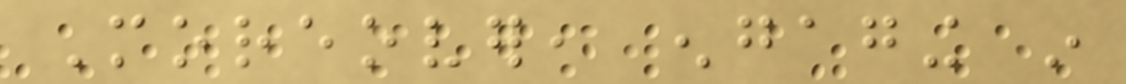Moreover, engaging in
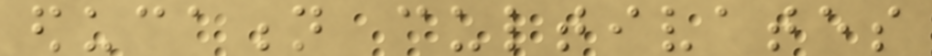education cultivates
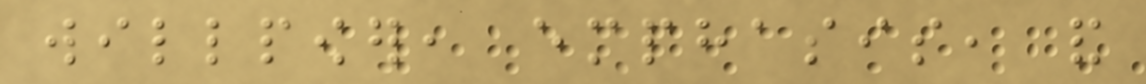willpower, emphasis, and
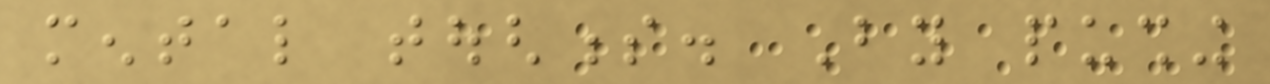mental toughness. By pushing
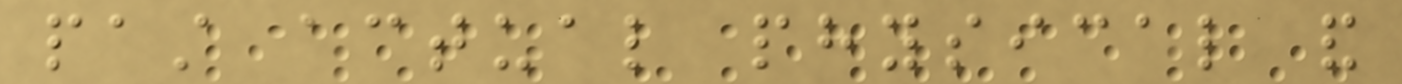past actual physical and
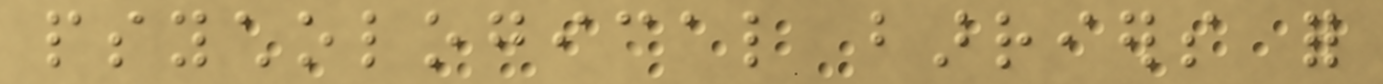psychological barriers for
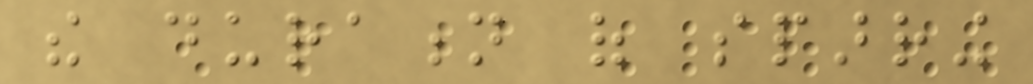the duration of sparring
